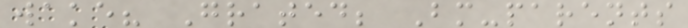wake? Grated; Bm-parents
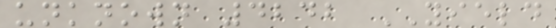unknown 4242 YIELD
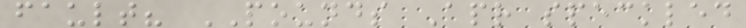fault? POUNDS Apr speckled
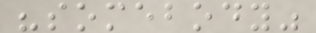"somebody"
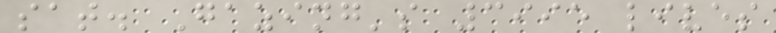sat. Gazing's 3995 lives
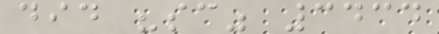did "sc" 3434
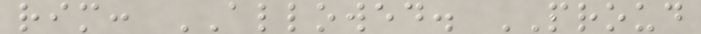rim: ALLOWED. PROUD
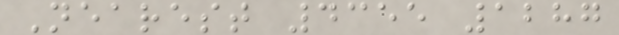Nearest 4355 1287
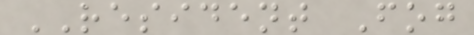RESIDENT Fog
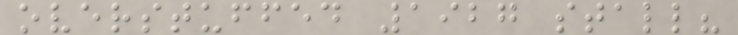overstuffed 1927 stall?
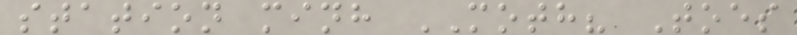station minh MOTH? Toes
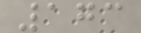173
